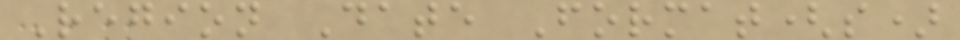Region Date Format(s)
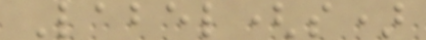Label(s)
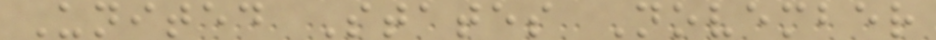United States November
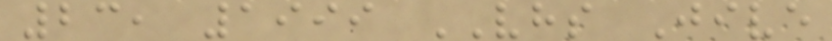23, 1999 VHS Jive
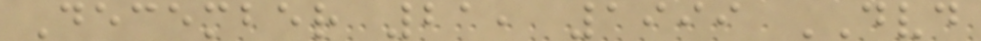December 21, 1999 DVD
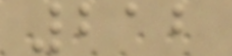212
